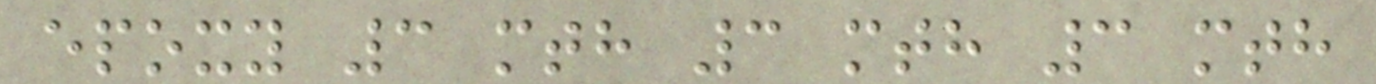epoxy 3 mth 3 mth 3 mth
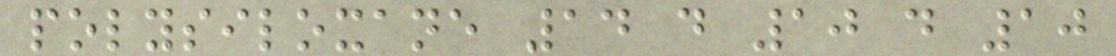polysiloxane 14 d 10 d 10
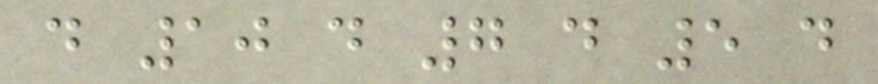d 10 d 7 d 5 d
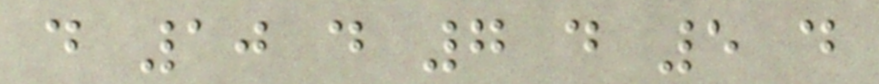d 10 d 7 d 5 d
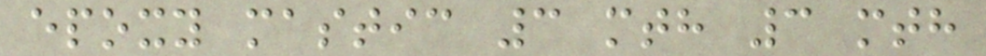epoxy mastic 3 mth 3 mth
